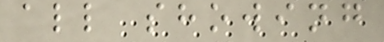all showing
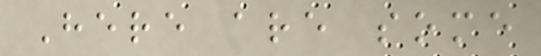Here are some
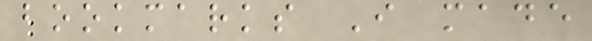bookmarks I made
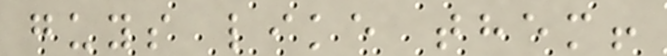guys like them!
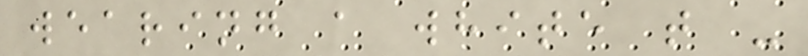wearing a white t -
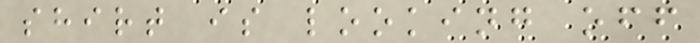shirt is looking off
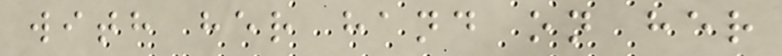with her hand on her
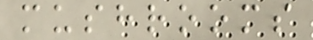mushrooms
